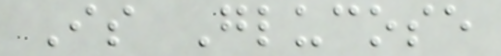Is Glucose
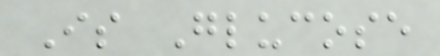Is Glucose
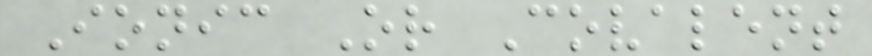Ionic Or Covalent
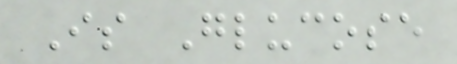Is Glucose
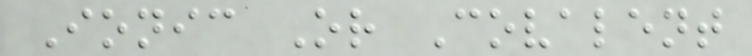Ionic Or Covalent
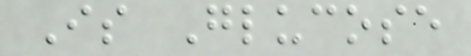Is Glucose
